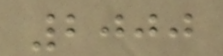2000
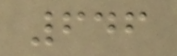646
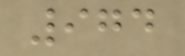974
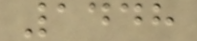1448
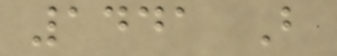1441 B
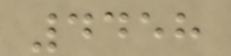4458
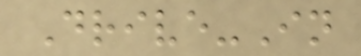Drive-In
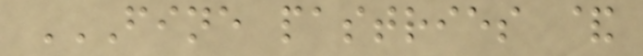FINE PASTRIES &
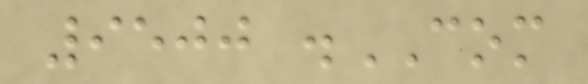9500 .COM
